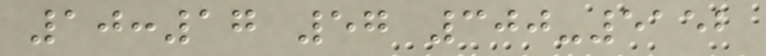10:17 57 300-5152
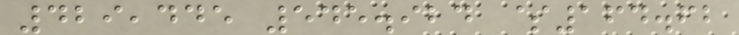429,445 545.924 $164.62
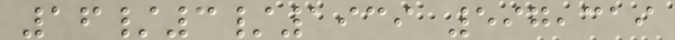16/3/1939 597,319
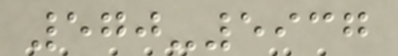570-5937
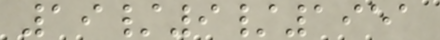19/9/1951
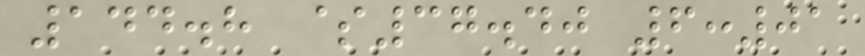144.8 $37.40 6:01
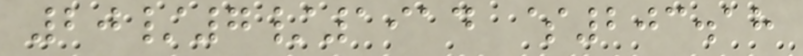20/7/1914 $203.18
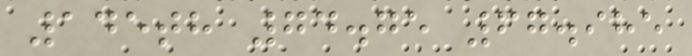145th 74.75 67.985
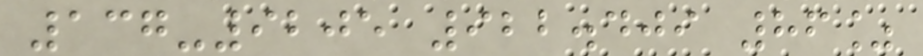137-9205 922.409 86%
